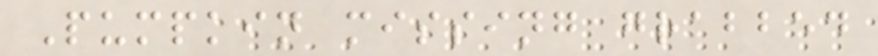Pumpkin missing grabbed
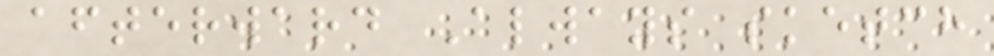afterward Always sketch
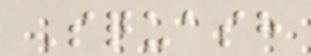Squash
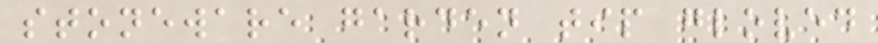stoneware garden tip gloved
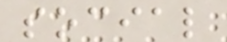social
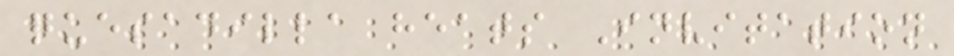quesadilla heats Invitation
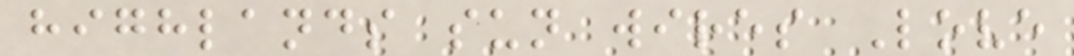highlands sun wires Love
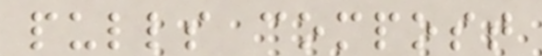pulls compost
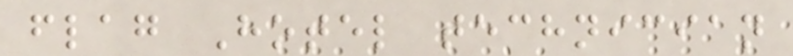flag Hotel technician
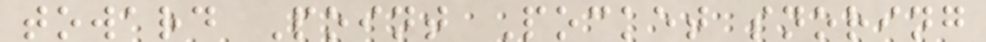toward Point Pocket snoring
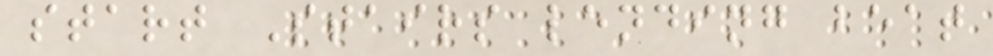start Stairs lending beat
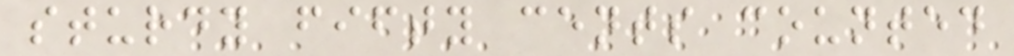sturdy fifty cents counted
